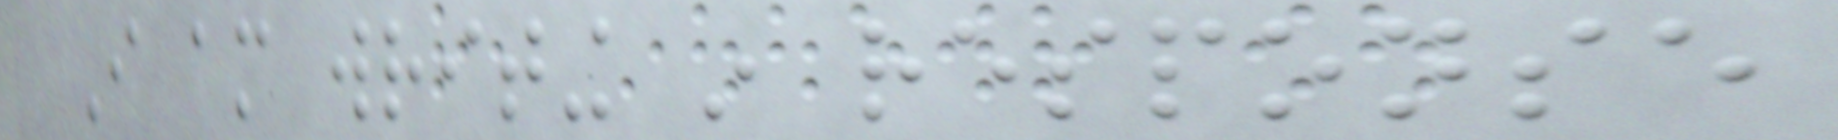I am writing in response
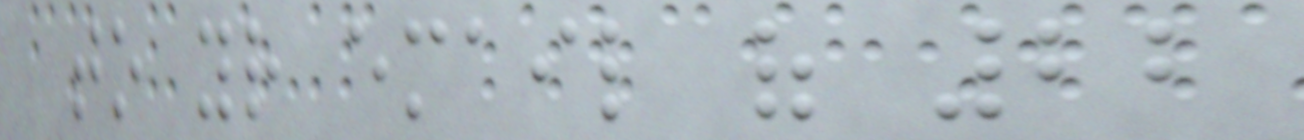to your email of 22
